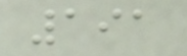191
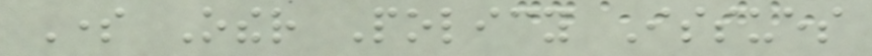Some Other Policy Issues
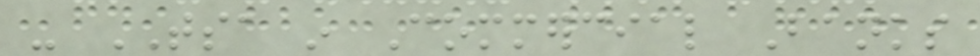- TSA in Commercial Banks
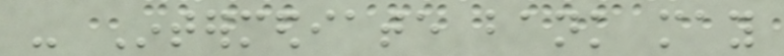- Intermediate bank may
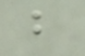but
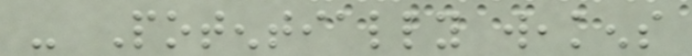- Potentially weakens
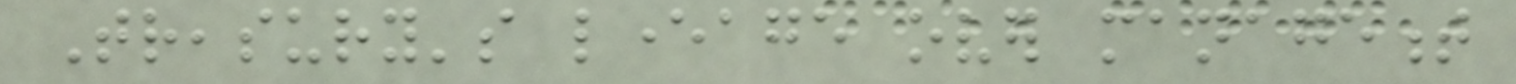Treasury's leverage over management
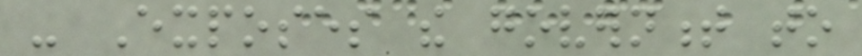- Exposes the government to
